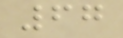67
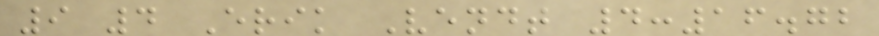9 4 Erik Vendt 4:16.72
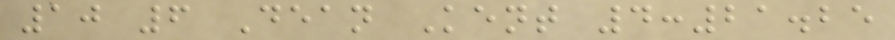10 6 Dean Kent 4:21.25
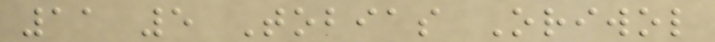11 5 Tobias Oriwol
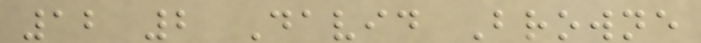12 2 David Browne
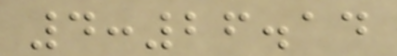4:26.14
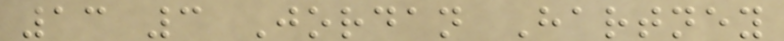13 3 Jordan Hartney
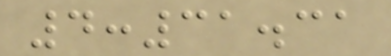4:31.31
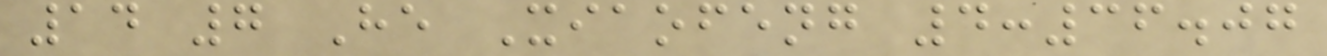14 7 He Xiaofeng 4:36.07
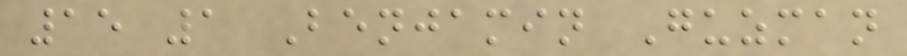15 1 Benjamin Guzman
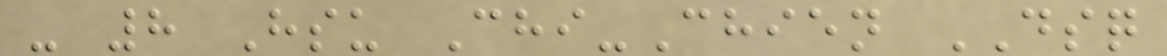- 8 Hsu Chi-Chien DSQ
